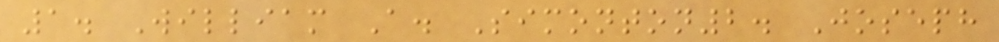1. William A. Simonton2. Joseph
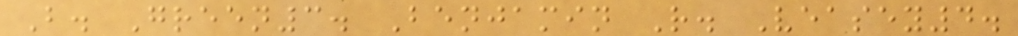B. Green3. Benjamin R. Veasey4.
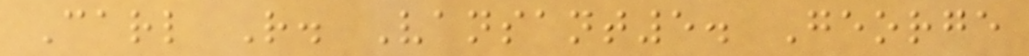Carl R. Vansant5. George
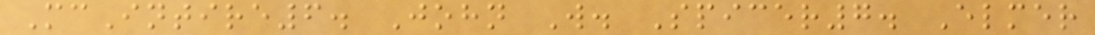McIntire6. John W. Spicer7. Elmer
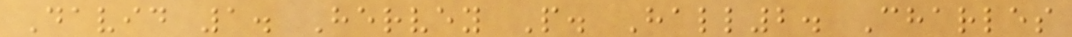David 1. Hervey P. Hall2. Charles
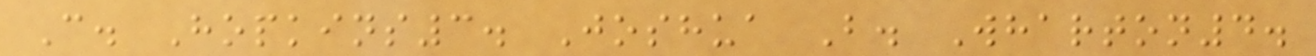C. Hopkins3. Joshua B. Wharton4.
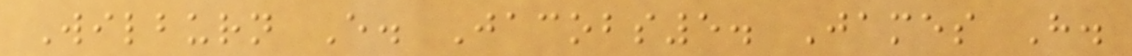Wilburn E. Jacobs5. James H.
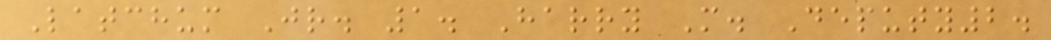Latchum Jr. 1. Harry M. Deputy2.
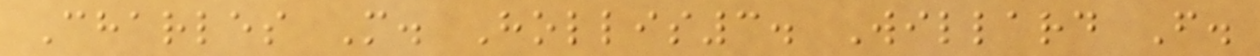Charles M. Hollis3. Willard F.
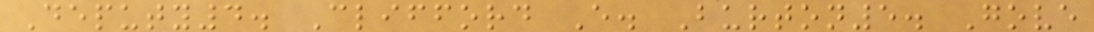Deputy4. Clifford E. Burton5. Gove
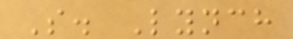S. Lynch
